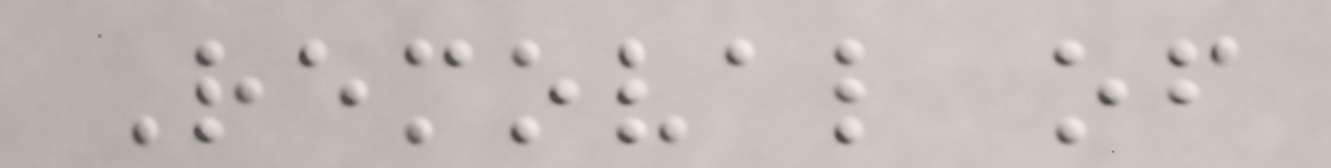Removal of
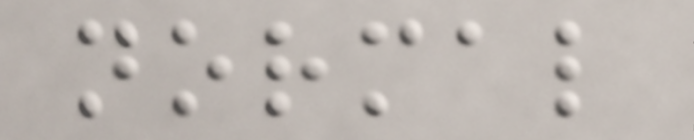normal
